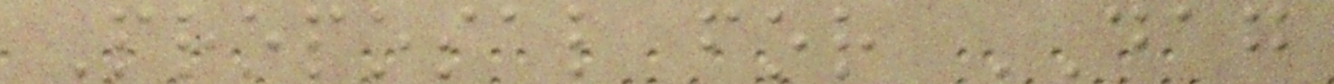Proposal for DAG
